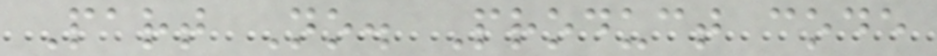Part No. Product code
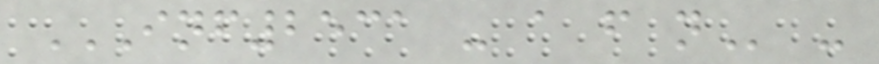INF2531 - A F N -
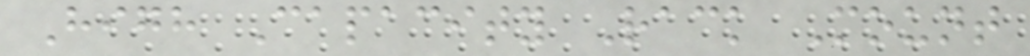High Capacity Rack Mount
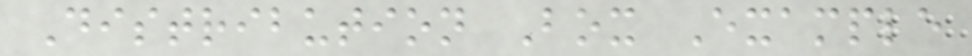Distribution Box Example
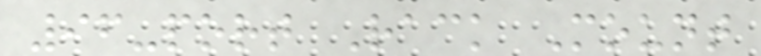96-port Rack Mount
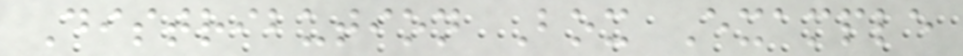Distribution Box Example
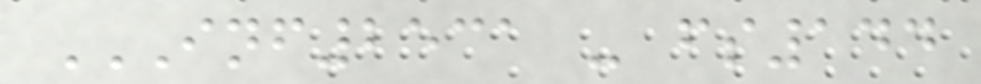INF2531 - FS144
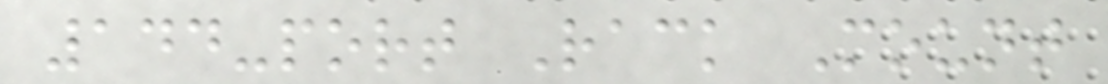144-port Rack Mount
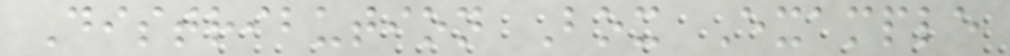Distribution Box Example
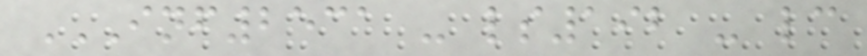INF2531 - LS192 - LC
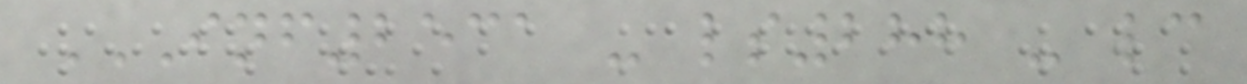INF2531 - LS288 - LC
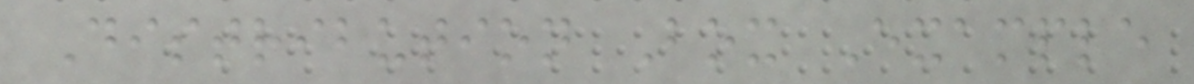Distribution Box Example
